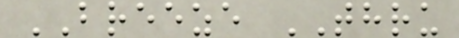BREEZE THRU
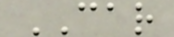CAR
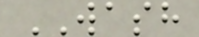WASH
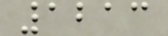1213
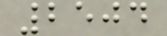2504
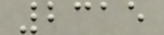2315
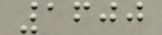1600
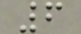6
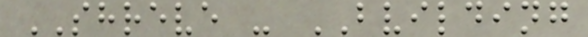SHREVE - BVILDING
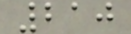210
